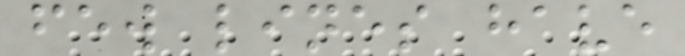few lines have
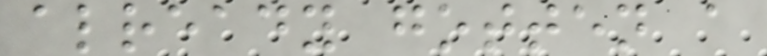already gotten a
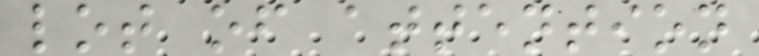lot of attention
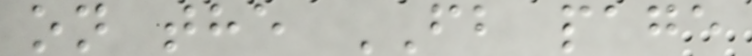on the FB page
